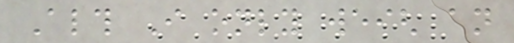Although I only weigh an
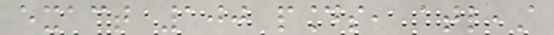exact 100 pounds, atleast
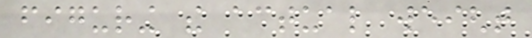figuring the actual weight
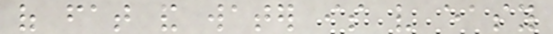of fat and water is very easy
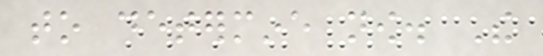to determine now. The
